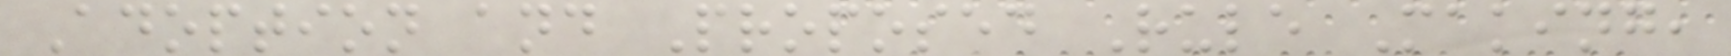Adoption and Proposed Rule Making,
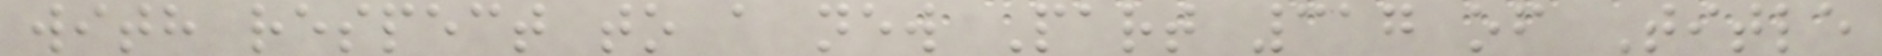with respect to a new Part 317 of Title
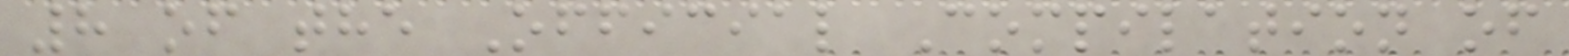8 of the Official Compilation of
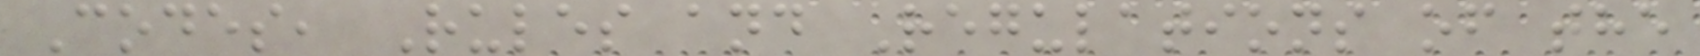Codes, Rules and Regulations of the
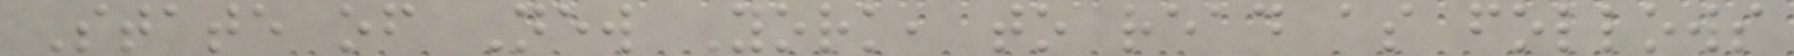State of New York, to read as follows
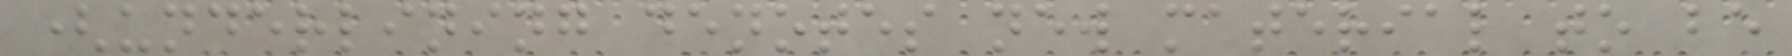(underlining denotes new material to be
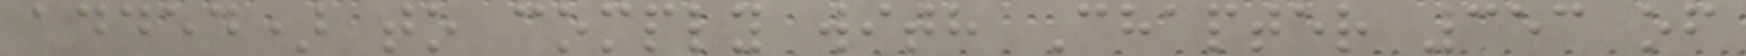added) to comply with Chapter 353 of
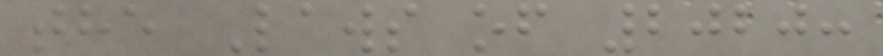the Laws of 2020:
